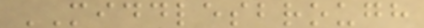MIDDLESBROUGH
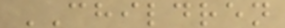CHILDREN
